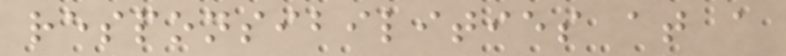responsibilities at a
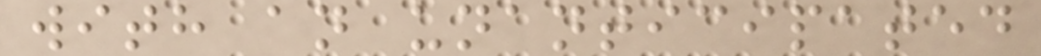with an unanticipated
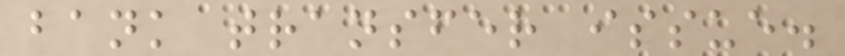bank transfer issue.
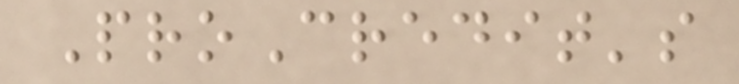ProCredit's
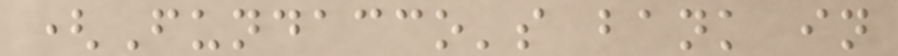(Fundacco's bank in
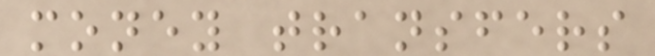money transfers
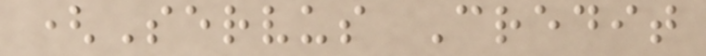(Servus Credit
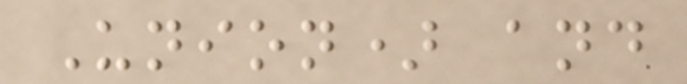Union) and
